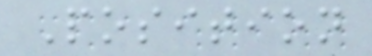Position
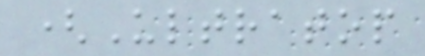(Ultratop
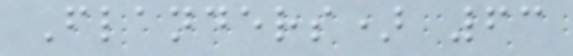Flanders) 63
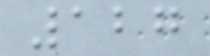127
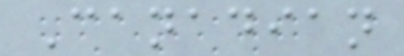Canadian
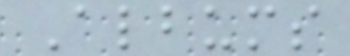Albums
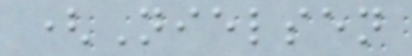(Nielsen
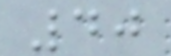40
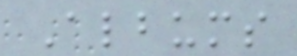Albums
